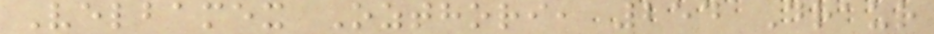Velbamex Ozthori, 254 Draur
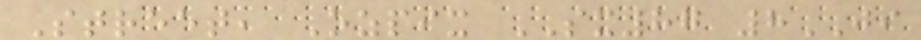Street, Ozpix SX87 8JI
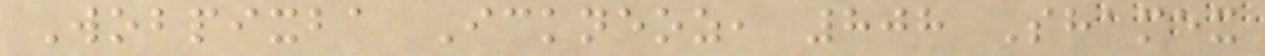Wobpixba Ickneoz, 808 Shamex
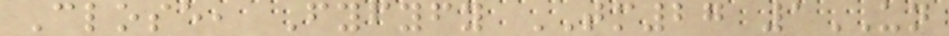Close, Fyfyfy TM27 1UN
